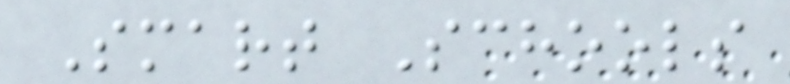Smart Schools
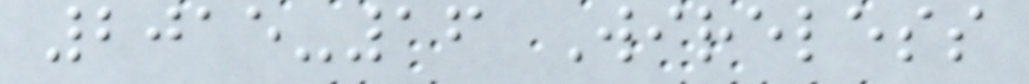2015-16 Wireless
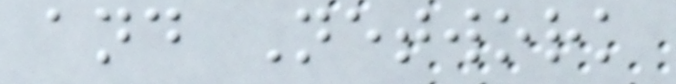and Network
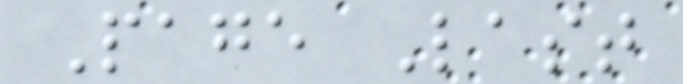Page Last
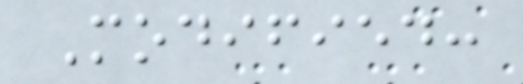Modified:
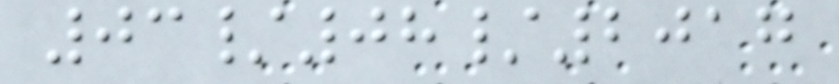03/08/2017
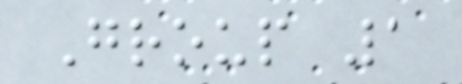Group 1
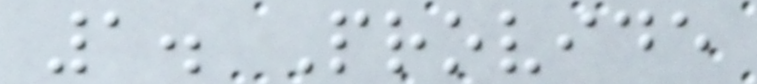1. Provide
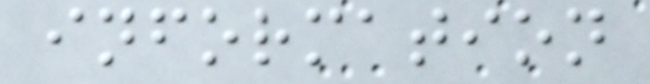information
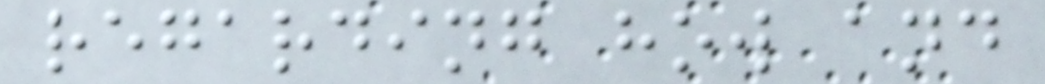regarding how and
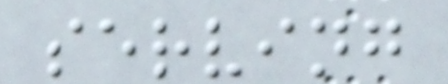serving
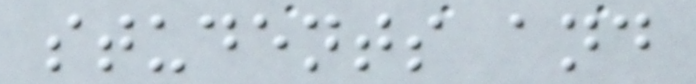students and
